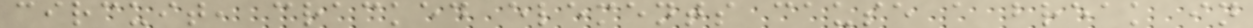circuit, cracked elements cause a break in
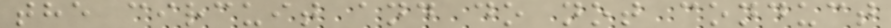the circuit and do not conduct
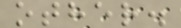other.
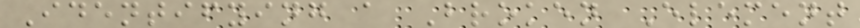Identifying a Broken Element
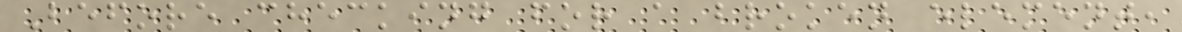Before checking for a broken element,
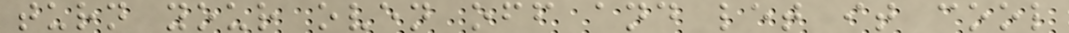turn your oven off and let it cool
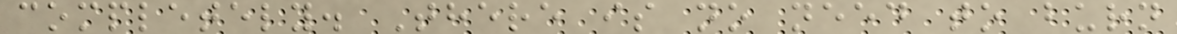completely. There is no need to burn
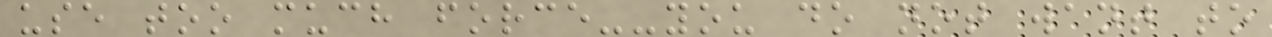use too much force--you do not want to
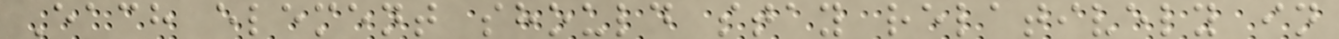Each element should stay relatively in
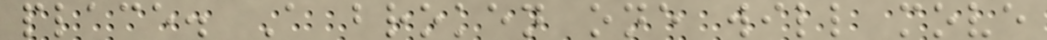place. A broken one will move
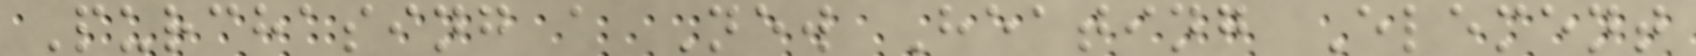Purchasing a New Heating Element
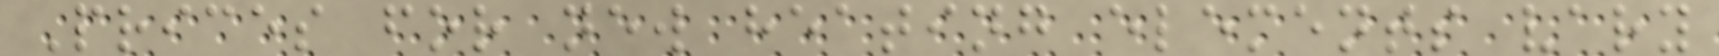Prices for new heating elements vary
